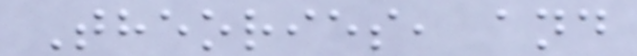Theories, and
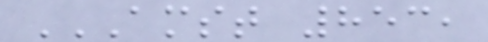AMST 853,
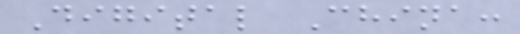Digital China:
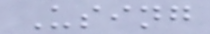Using
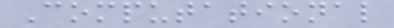Computational
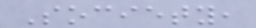Society,
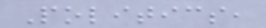Politics,
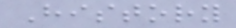History
